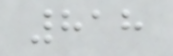818
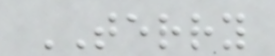TERRY
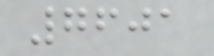7601
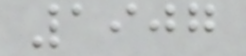1907
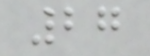27
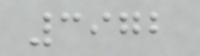3972
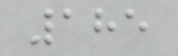185
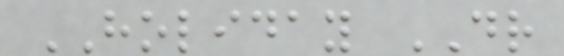HOLIDAY DR
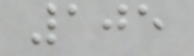105
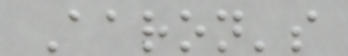Aaron's
